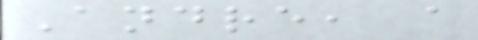Andre, a
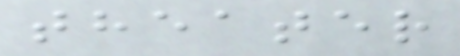theater
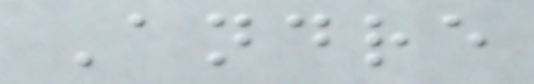Andre
